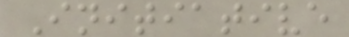Initiative
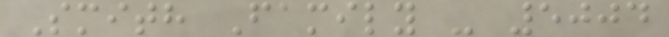Smith Family - 5004
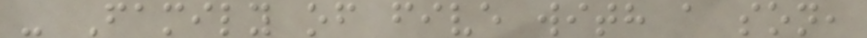- Family of five with a son,
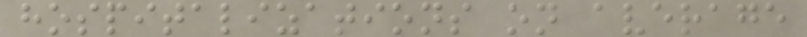hospitalizations on average
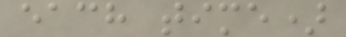each time)
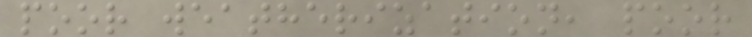poor weatherization, poor
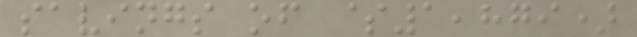savings of $1,879)
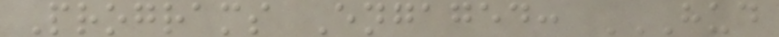Programs Engaged: HUD
